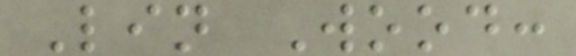Lin Wood:
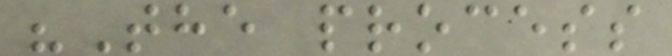"The process
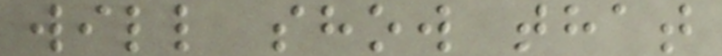will show that
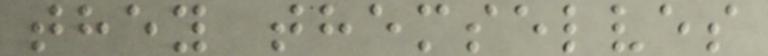they themselves
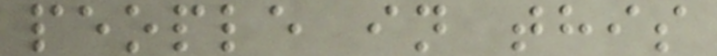people in this
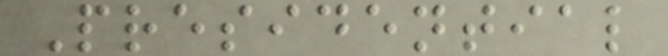Presidential
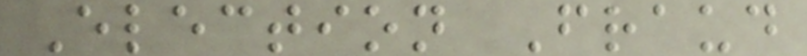Election Fraud
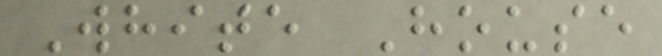White House
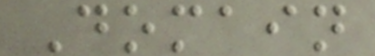Domain
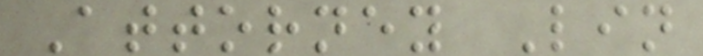Attorney Lin
